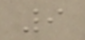9
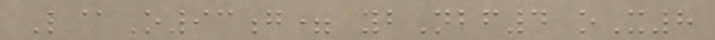L@O93g= ybNbf4 oX8
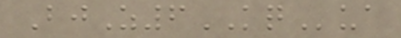BjZ6KQua
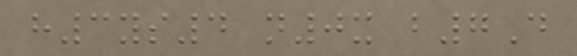h3ys4 n0x b7D
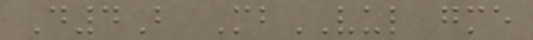D4B MbVUL gme
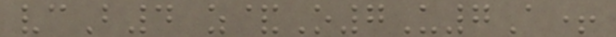vcB4 z&O7U7A+
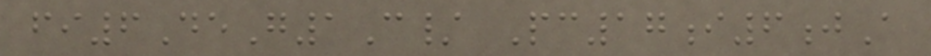fi6DeG1C/ Pc17i6jA
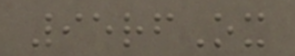95rfOx
